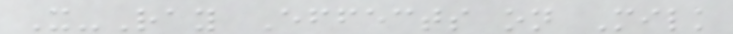X-Ray Effects on Milk
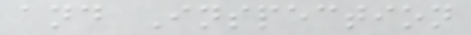and Inspection
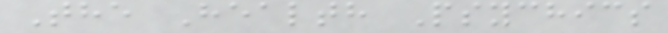The Health Psychics
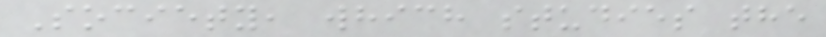Society, which studies the
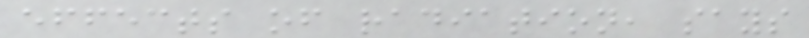effects of radiation, says
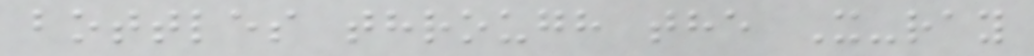bottles through the X-ray
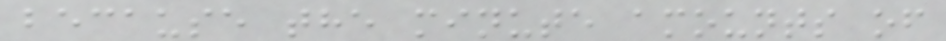because the minute amounts of
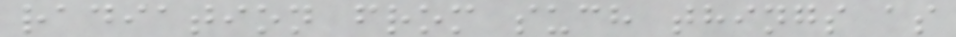radiation from such things as
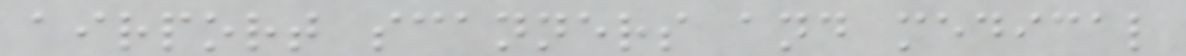airport scanners and medical
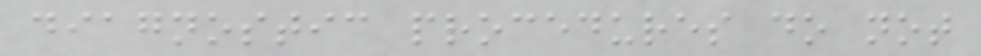diagnostic procedures do not
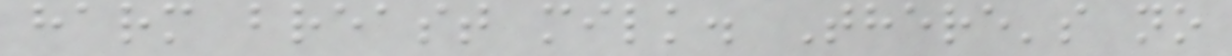harm breast milk. There's no
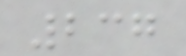237
